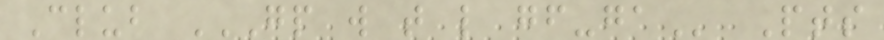Club GP W T L GF-GA Pts
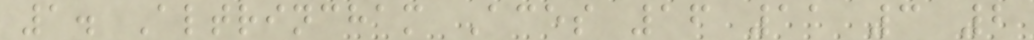1. Altrincham Aces 16 11 3 2
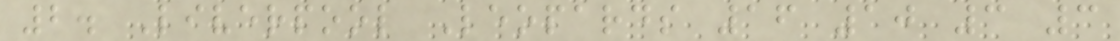2. Liverpool Leopards 16 10 3 3
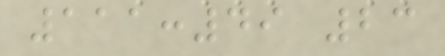111:49 23
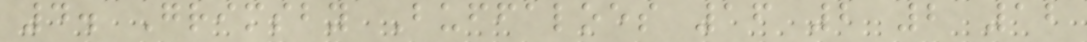4. Grimsby Buffaloes 16 2 2 12
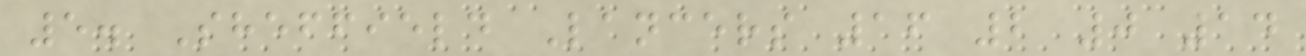5. Sheffield Lancers 16 2 0 14
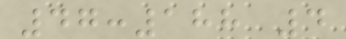47:188 4
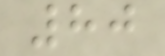80
